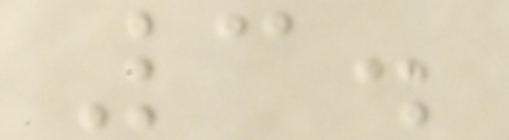3.
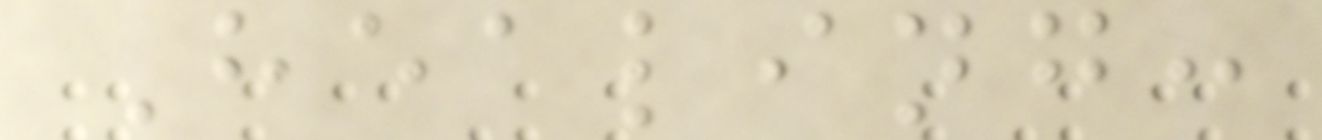Healing:
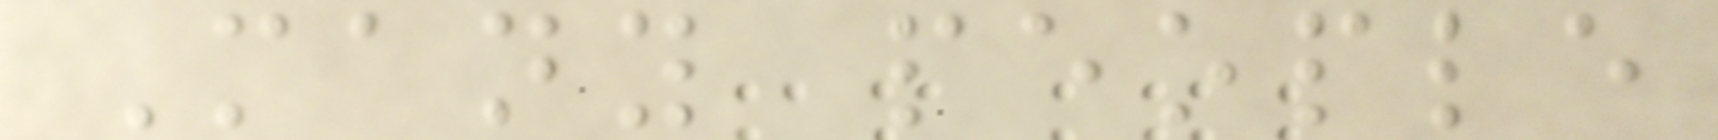Many people
